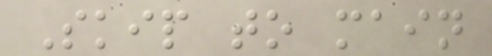Skip to main
